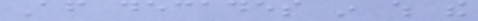After decades in which the
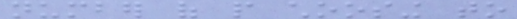number of people choosing to
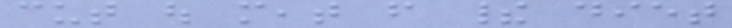cut out meat from their diet
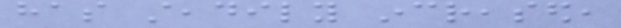has steadily increased,
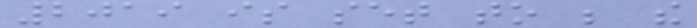2019 is set to be the
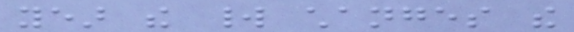year the world changes the
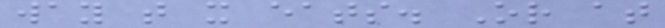way that it eats. Or at
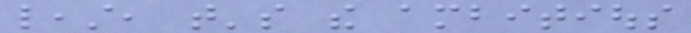least, that's the ambitious
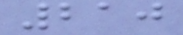210
